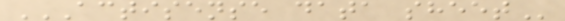ACTISENSE DATA SHEET
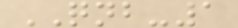QNB-1
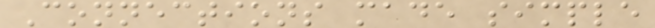Connections made simple
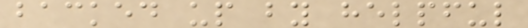backed up by helpful
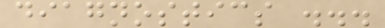diagnostics ...
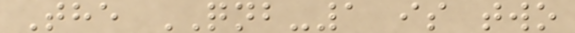The QNB-1 is two
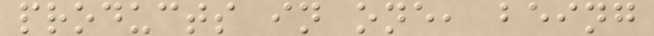products in one, being
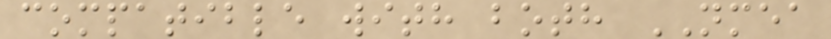compatible with both NMEA
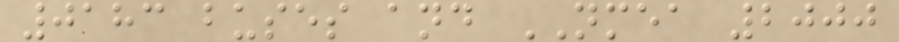0183 buses and NMEA 2000
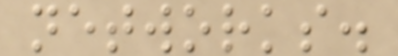networks.
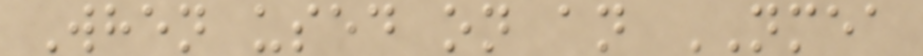When used on an NMEA
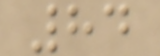84
